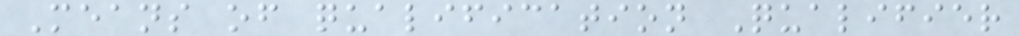Means of qualification Qualifier
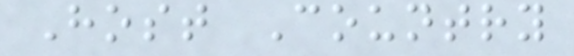Host Country
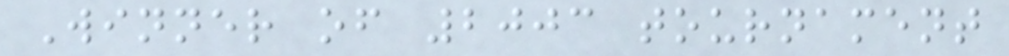Winner of 2003 tournament
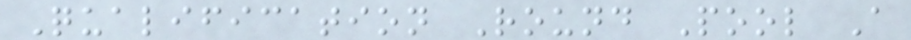Qualification Round Pool A
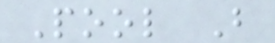Pool B
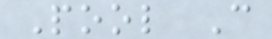Pool C
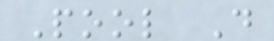Pool D
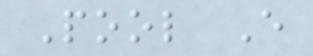Pool E
